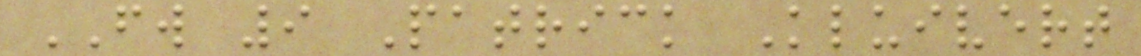FW 9 Patrick Kluivert
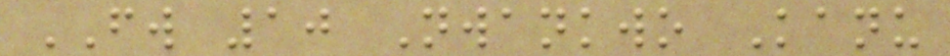FW 10 Nwankwo Kanu
